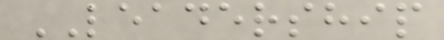LEADERSHIP
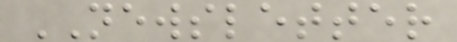NEWSLETTER
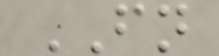FN
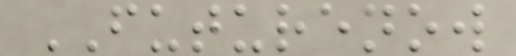FUTURENOW
